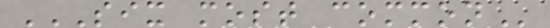SIX MOST COMMON
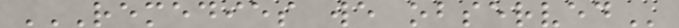REMEDIES WE OBSERVED
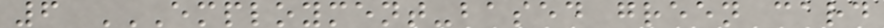6 EMPLOYMENT-BASED GREEN CARD
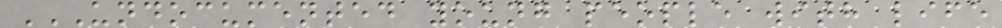UNDOCUMENTED YOUNG PEOPLE WITH LIFE
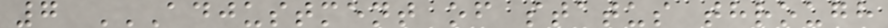7 ADJUSTMENT OF STATUS THROUGH
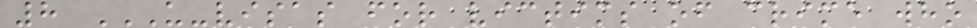8 U-VISAS FOR VICTIMS OF CRIME WHO
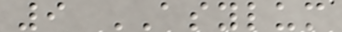9 ASYLUM
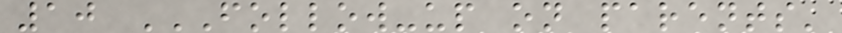10 FOLLOW-UP ON PARENTS'
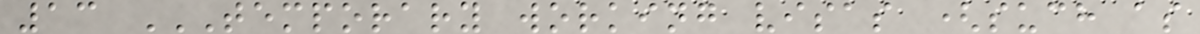13 TEMPORARY WORKING VISAS (SUCH AS
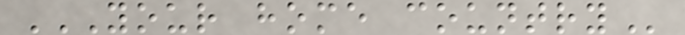YOUR HOME COUNTRY
